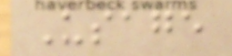Usage
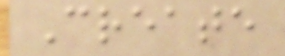Create
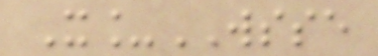X_WSSE
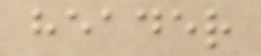header
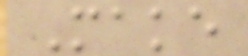Make
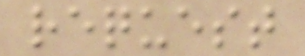request
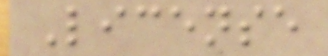License
